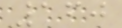160
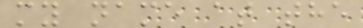my name at the
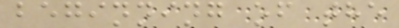beginning of the
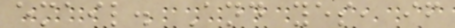email. And yes, if
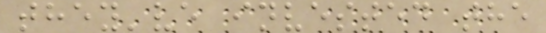they've invested the
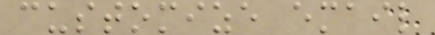customize email
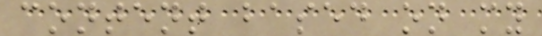content based on my
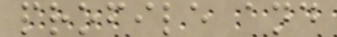profile and
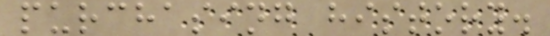purchasing history.
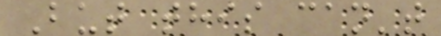But this can't
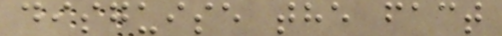disguise the fact
